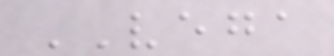VEGA
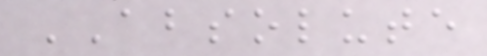ABSOLUTE
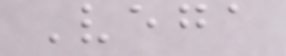Vega
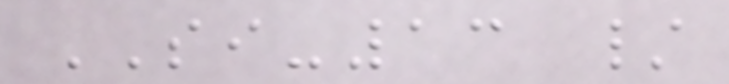SI-13 /
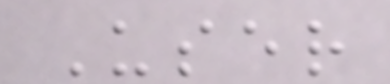User
